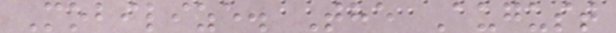Mobilize. The August
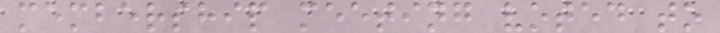membership meeting voted to
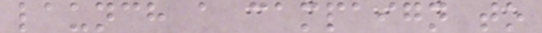launch a campaign to
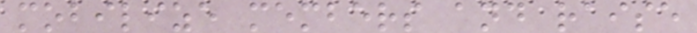mobilize members and raise
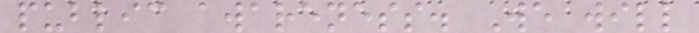public awareness. We will
